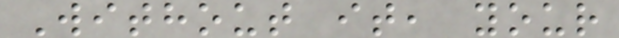Without it, your
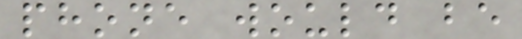phone would be
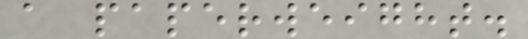a paperweight.
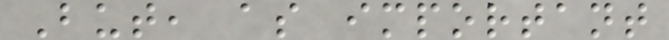But, as important
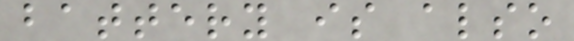battery is also
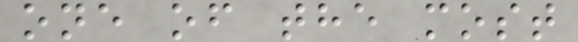one of the most
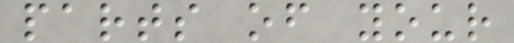parts of your
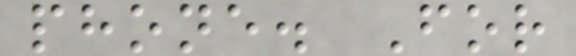phone. For
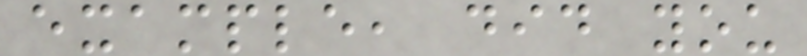example, did you
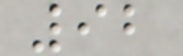92
